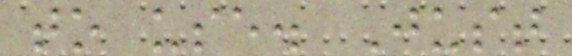to use. Just
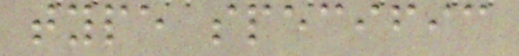type specific
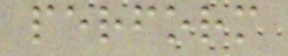perform
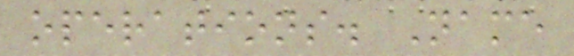operations. Name
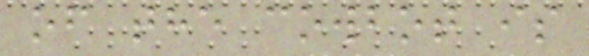of the cowbot is
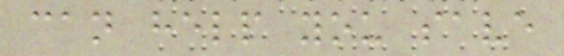can help you save
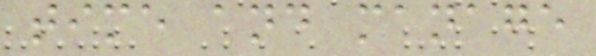time and manage
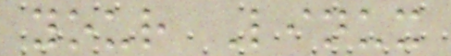your Linux
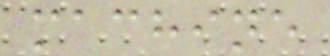machine
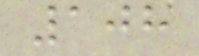108
